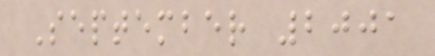September 2001
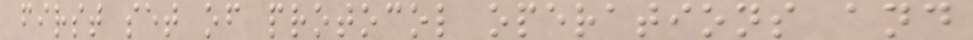first set of protocol operations and
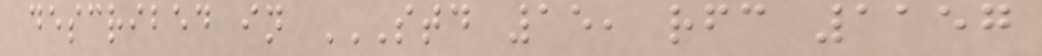described in STD 15, RFC 1157
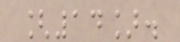[14].
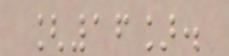[16].
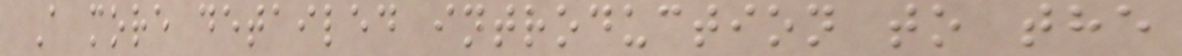A more detailed introduction to the
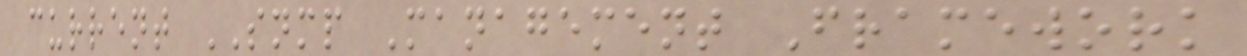current SNMP Management Framework
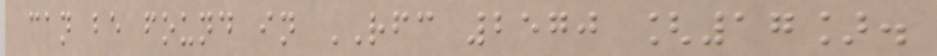can be found in RFC 2570 [17].
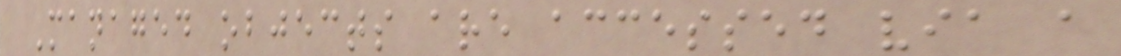Managed objects are accessed via a
